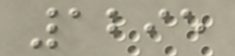1295
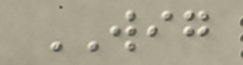WIG
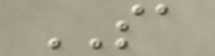SA
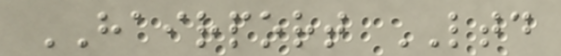HAIRPORT LTD
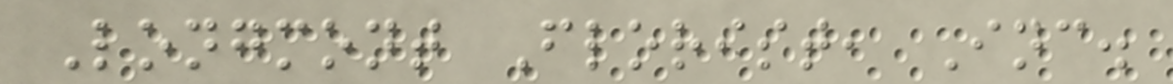Longmont Florist, Inc.
